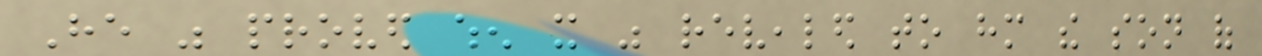He was proved when it was revealed to him the son of
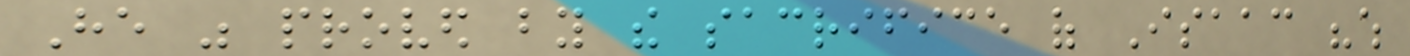He was proved by the sacrifice of Isaac "which
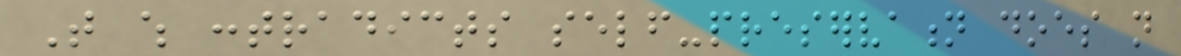That which contradicts self-preservation does not
